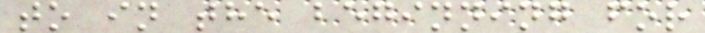to in the beginning for
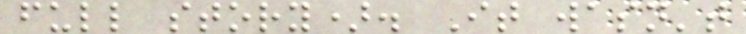full story). It wasn't
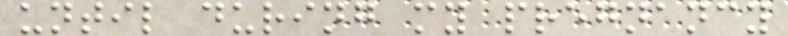until during my pregnancy
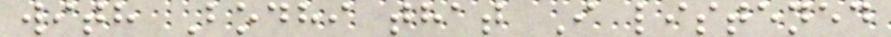with Bodhi that I listened
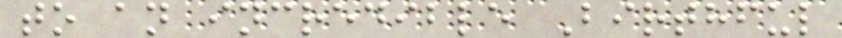to an incredible Birthful
